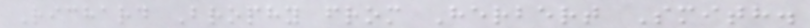Richard Brophy from Herbert Smith.
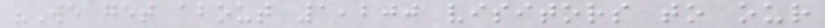"We get about 1,200 visitors to our
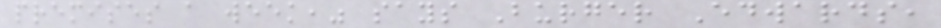premises a week," says Burger Edwards,
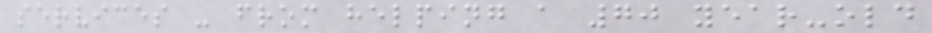services - from helping a 70 year-old
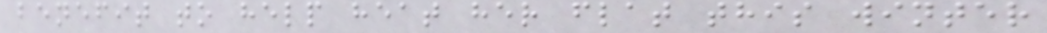benefit to help heat her flat this winter
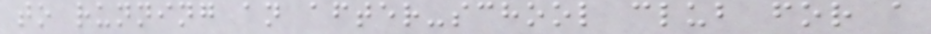to running an after-school club for a
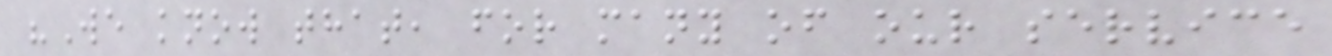"We know that, for many of our service
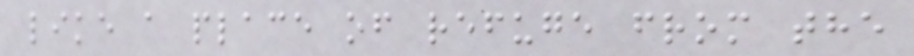like a place of refuge from the
